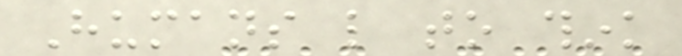Humans like to think
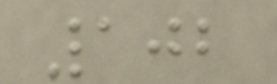102
